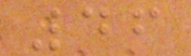46
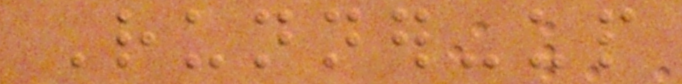Runner-up
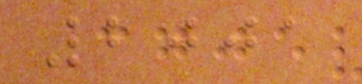2001
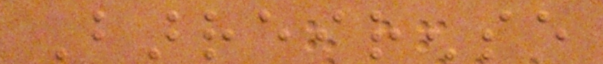Barreirense
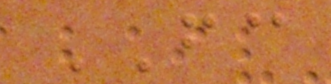FC
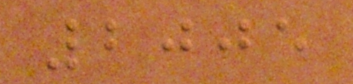2005
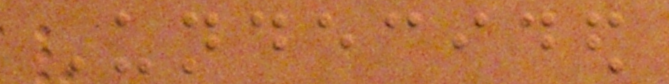Undecided
